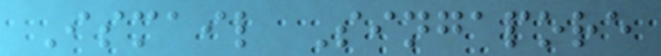Ismail Singapore
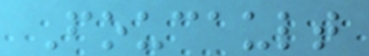Foucault
